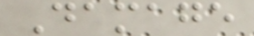Damage
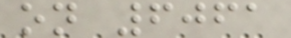on 6061
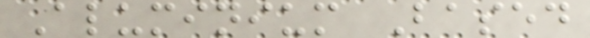Aluminium Based
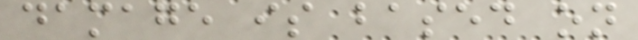damage is based on
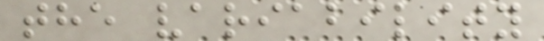the variability
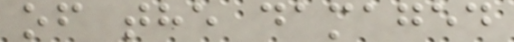of the damaged
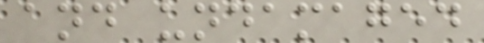and undamaged
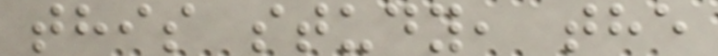this study, the
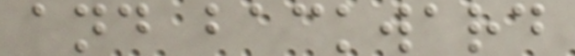and backward
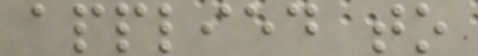applied to
